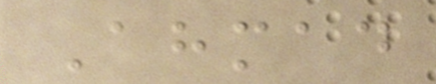Ahmad
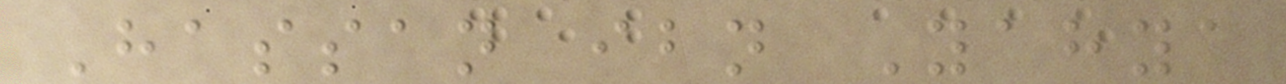Hassan ibn Yahya
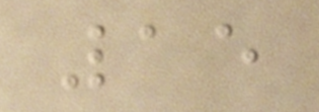15
